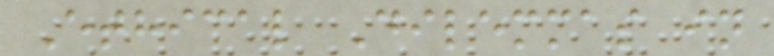Ethical Dilemmas in
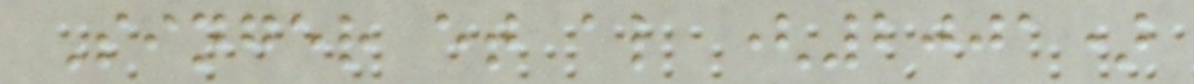Singer et al (2001)
